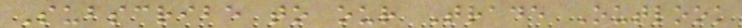Subscribe to our Trade Outlook
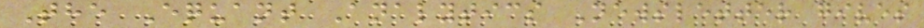The Equant Analytics Newsletter gives
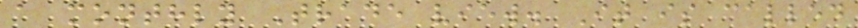a monthly Trade view. It is called
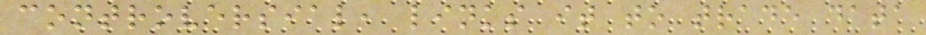controversial, links it to trade data
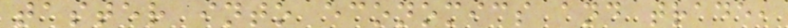taster into economics and trade,
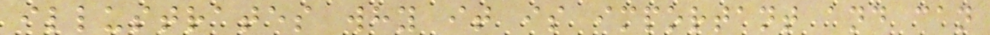illustrates why it is important and can
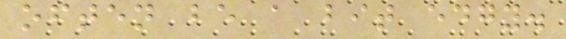often be a bit edgy.
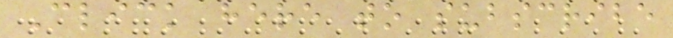Click here to subscribe
